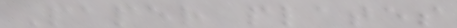Paper plates
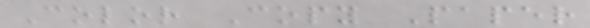Color Copy Paper
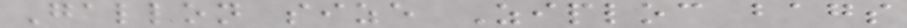Gallon size Ziploc bags
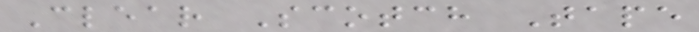Clear Scotch Tape
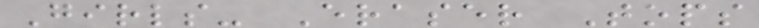Girls- Eraser Tops
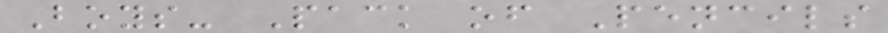Boys- Pack of Pencils
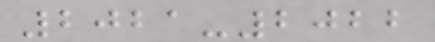2021-2022
